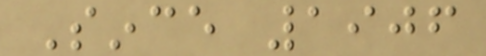Since 1906
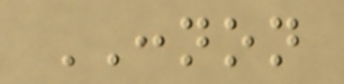CONNON
